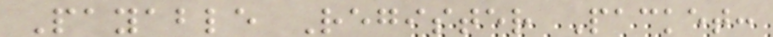Payable Register Packet:
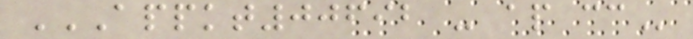APPKT00692 - AP CC
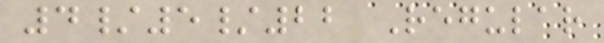4/5/22 Regular
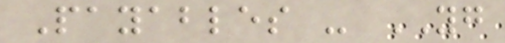Payables - YG
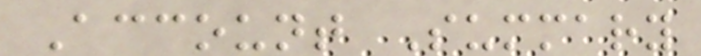Account Summary
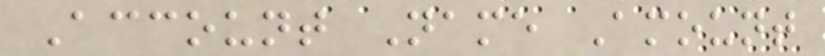Account Name Amount
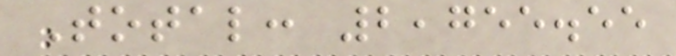Total: 2,755.55
